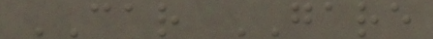CAR GARE
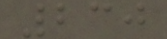230
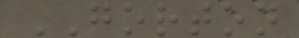GORTON
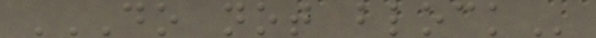DO NOT BLOCK
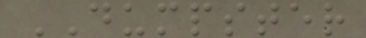DUMPSTER
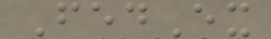FedEx
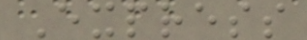Express
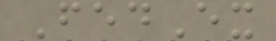FedEx
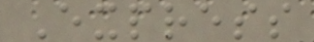Express
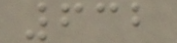632
